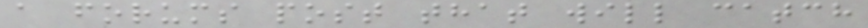a forums post that will catch
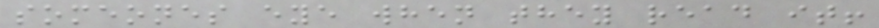someones eye when they read it!
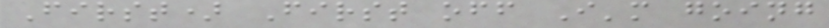First) First off I'm going
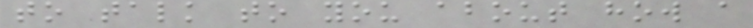to talk to you about how a
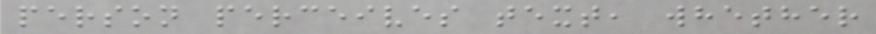person perceives text, whether
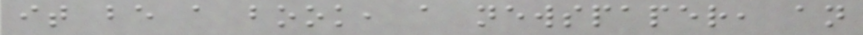it be a book, a newspaper, an
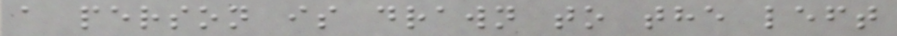a person is drawn to the left
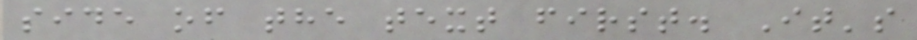side of the text first. It's
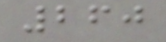260
